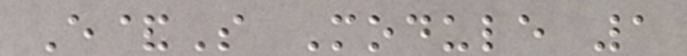E&S Module 1
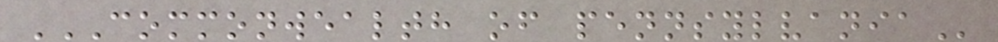COMMONWEALTH OF PENNSYLVANIA
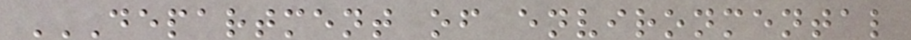DEPARTMENT OF ENVIRONMENTAL
